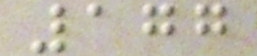177
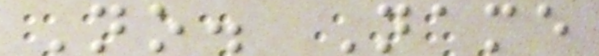No. Name
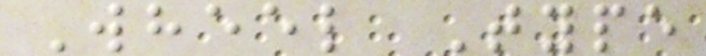Wheel Type
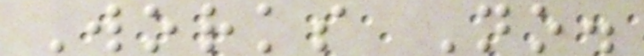Works No.
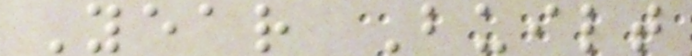Year Built
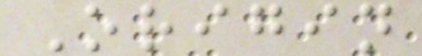Origin
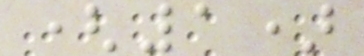(1)
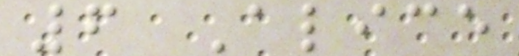6 Alice
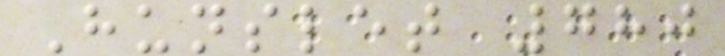Hunslet 780
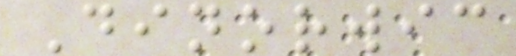Dinorwic
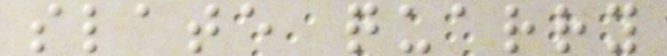slate quarry
